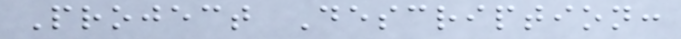Project Description:
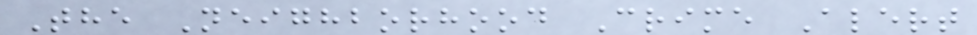The Neighborhood Crime Alert
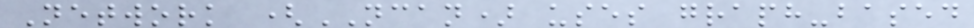Network (NCAN) uses graph-based
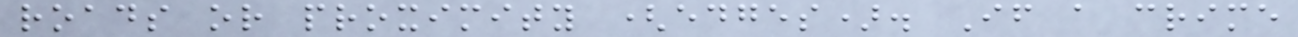roads or proximity (edges). If a crime
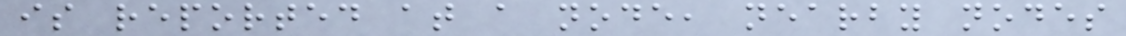is reported at a node, nearby nodes
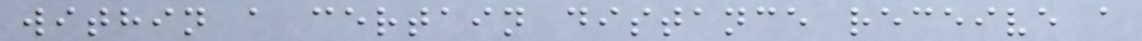within a certain distance receive a
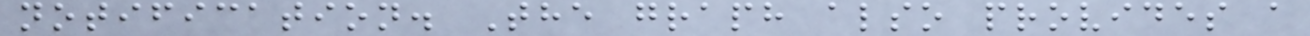notification. The graph also provides a
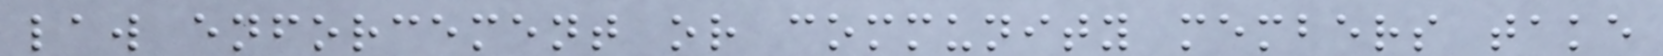law enforcement or community members take
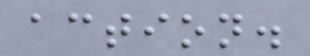action.
